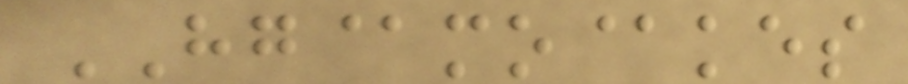HG@mo@kes
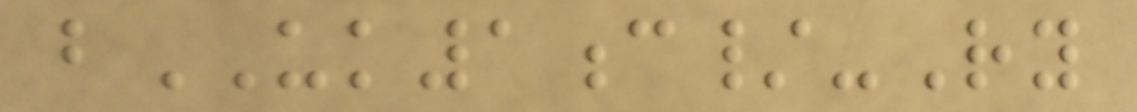bUK1c/-Ry
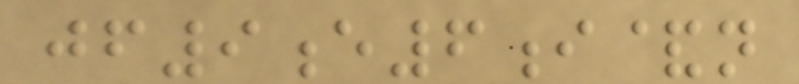jf9e6i&n
